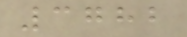3782
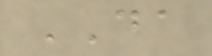DA
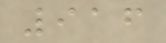916
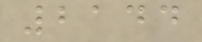2144
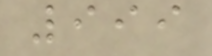999
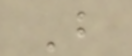B
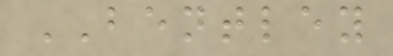BENTLEY
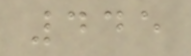445
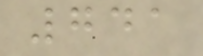741
